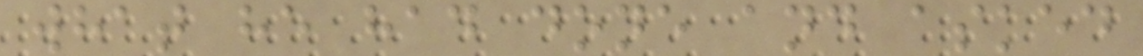what he had done and asked
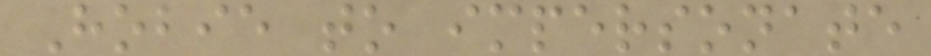Hobie to impersonate
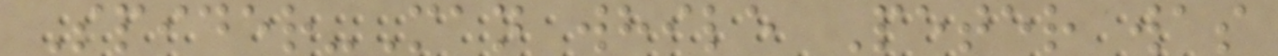Spider-Man while Peter was
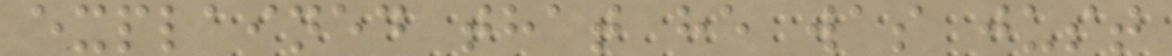explained that he was just
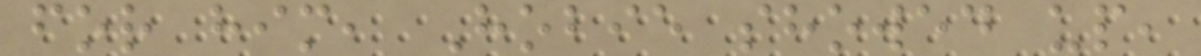for him, Hobie showed up,
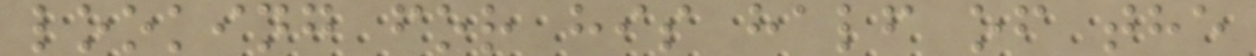looking for his half of the
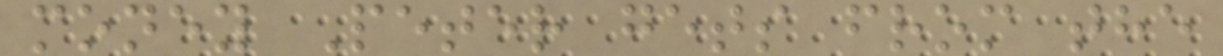money Peter gets from the
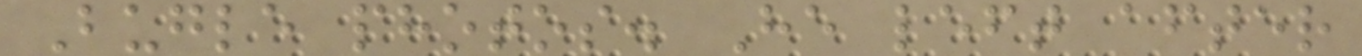Bugle photos. He left after
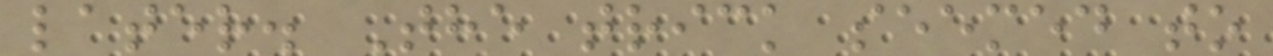later. The trick seemed to
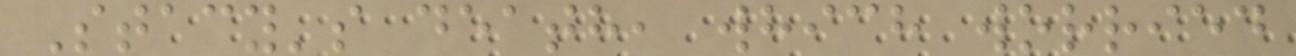Stacy's death, which worried
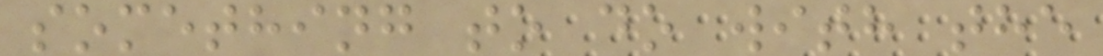something to do with the
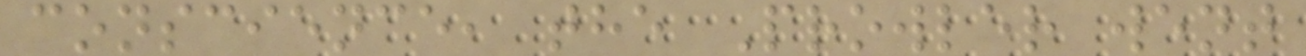conscience, the Prowler went
